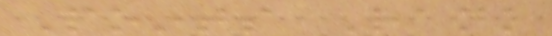Points Rank
